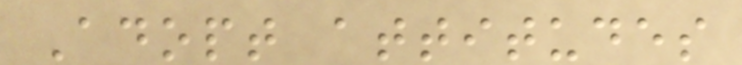Adopt attitudes
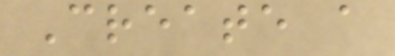Create a
